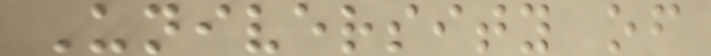University of
